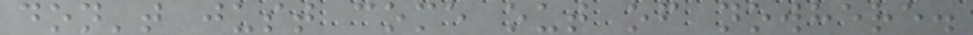don't just come out of nowhere.
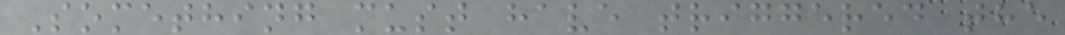Something must have triggered the
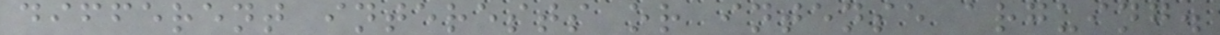different interests or intense arguing.
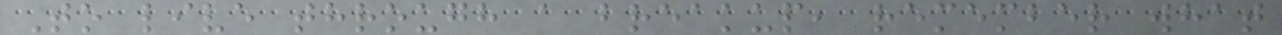To live through a breakup, remember what
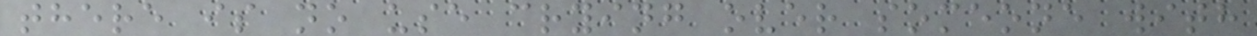there is no use crying over someone with
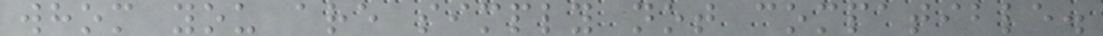whom you are simply not compatible.
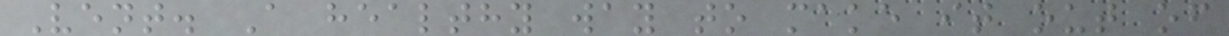Vent. A healthy way to make it out of
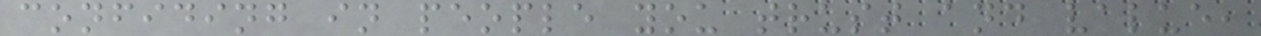confiding in people you trust and value,
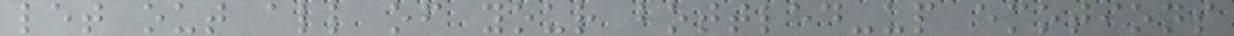let out all of your bottled-up emotions
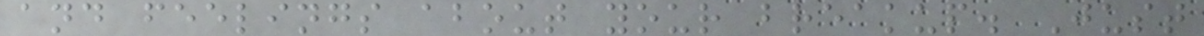and feelings about your breakup. Just
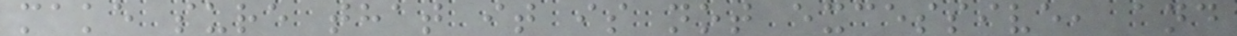make sure that it is not excessive, and
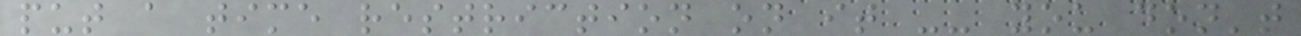put a time restriction on it -- you don't
